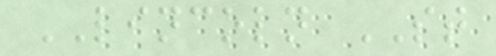LINCOLN ST
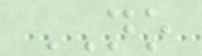NO
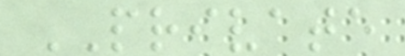PRIVATE
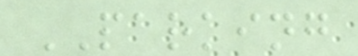PARKING
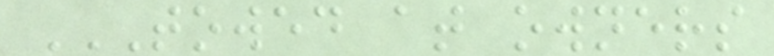TOWED AT OWNERS
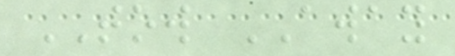TOW AWAY
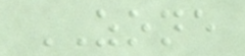ZONE
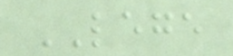LEGE
